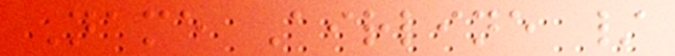Name Airline /
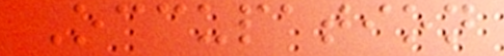Occupation
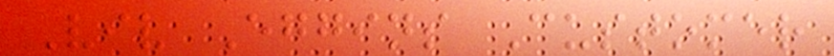Viv Eggins Customer
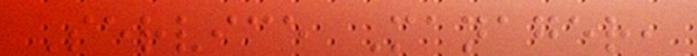Service Manager,
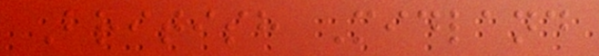British Midland
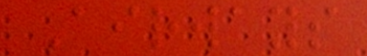Airways
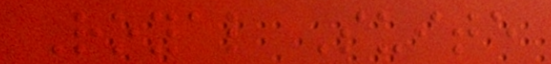Royal Suite
